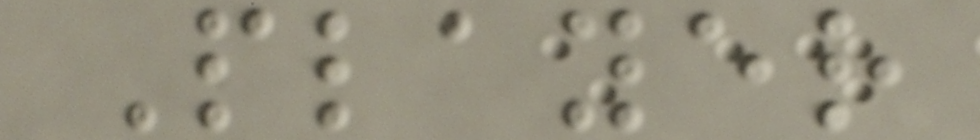Player
